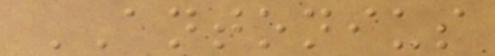ANTONIUS
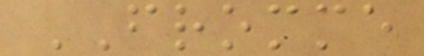FROMME
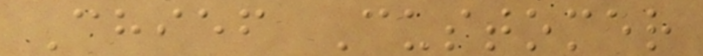Chief Customer
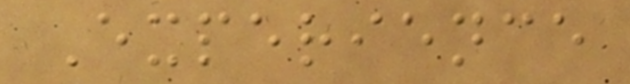Experience
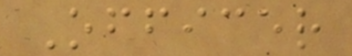Officer
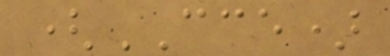(CCE)
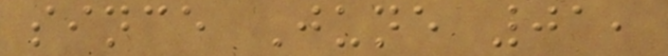since June 01,
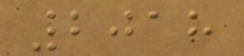2018
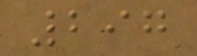297
